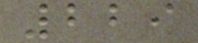229
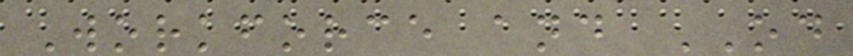Workforce and OD
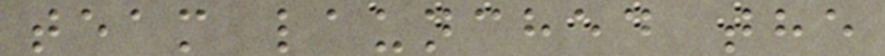team launched the
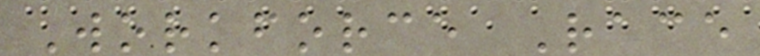Workforce Race
